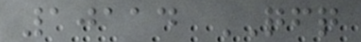10114 QFQ
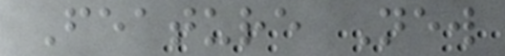Feature New
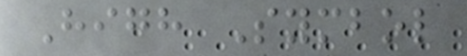High Symbol
